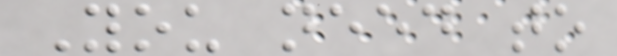You need to
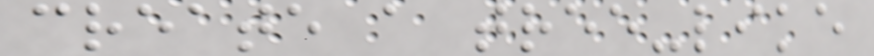create a tree-like
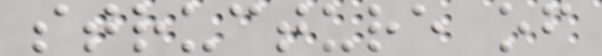structure of
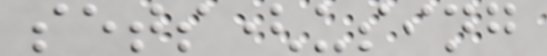sets(using
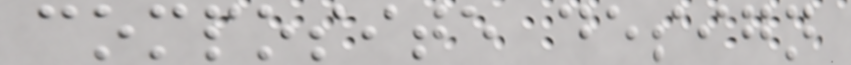composite design
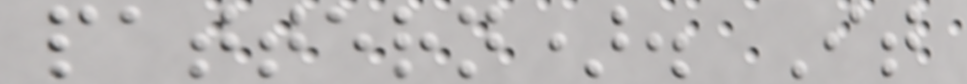pattern). It
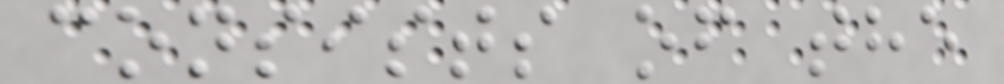consists of the
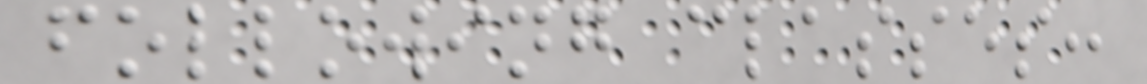following classes:
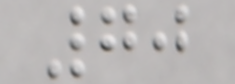70
